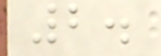2.
